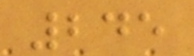245
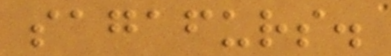sagafurs.
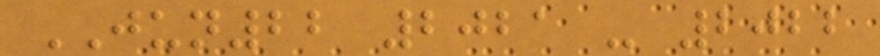JUN22 2021 - 2022
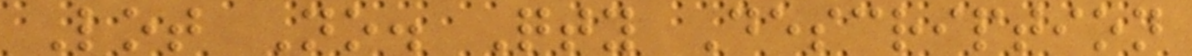Lot No. Qty Description
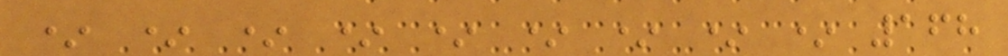* * * * * * * * * 168
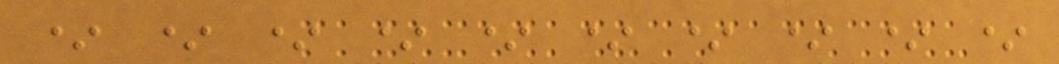* * * * * * * * * *
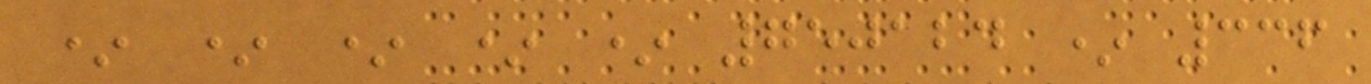* * * * * 750124 * 336
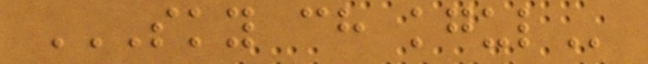SKY CH KGUL
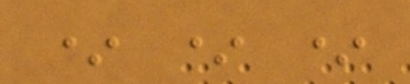* * *
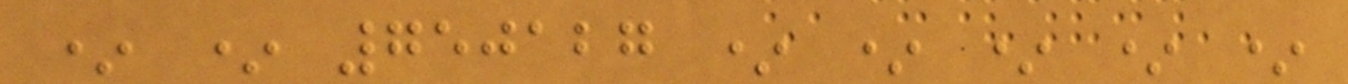* * 750127 * * * * *
